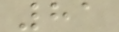81
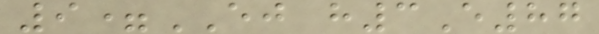9=EJ h3E87
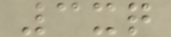3xq
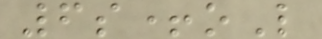6s+oL
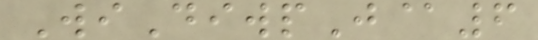WiDiwpJ@6
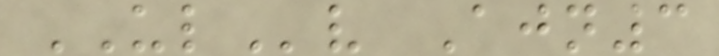ULv Ajn3
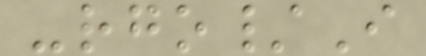-rgo/I
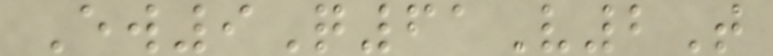Ew9Q61V2T
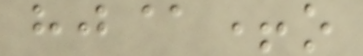hj@+o
